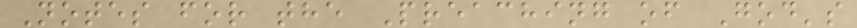Notes for the Preaching of God's
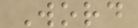Word
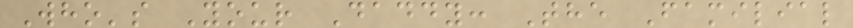Who's Your Daddy: The Familial
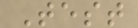Test
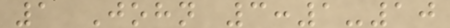1 John 3:1-10
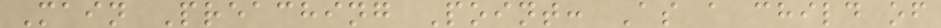Main Preaching Point: As a child of
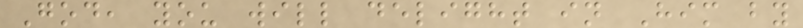God, you will delight in Him by
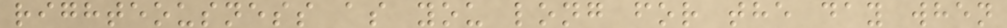righteousness as you long for the day when
